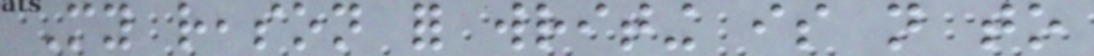My reason for writing is not to
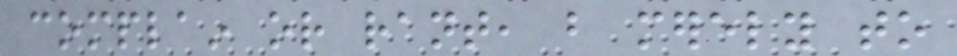complain or rant, but merely to
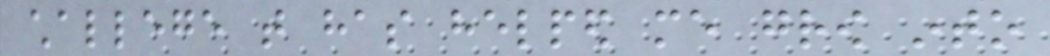challege that has helped me grow into
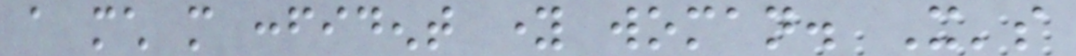a much more confident young woman. It's
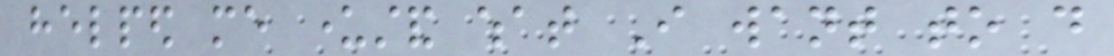helped me understand what I want to do
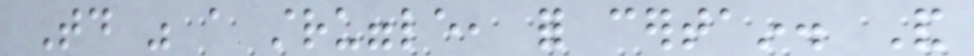Today was a struggle, for certain. And
